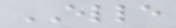ELLE
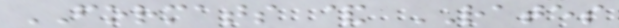FORMATS & RATES
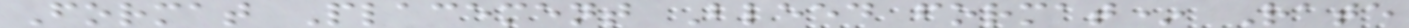Format Placement Bleed format* Rate
